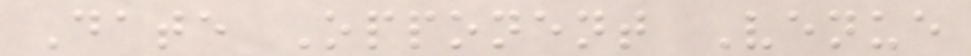Date Opponent Venue
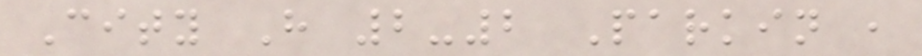City H 2-2 Parkin ,
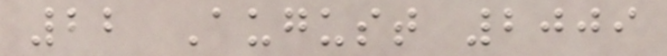22 August 2009
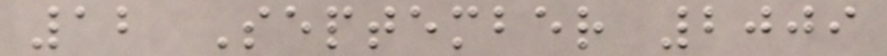12 September 2009
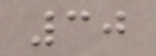30
